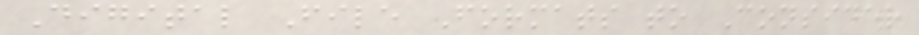Digital File Formats to Consider
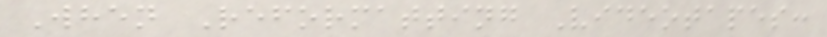When Reformatting Videotapes:
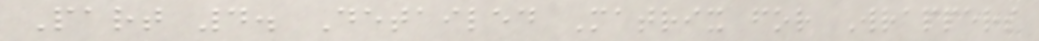Part 4. Detailed Matrix for Wrappers
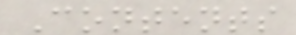Contents
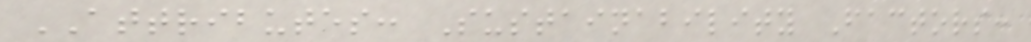ATTRIBUTES: Sustainability Factors:
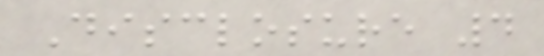Disclosure 4
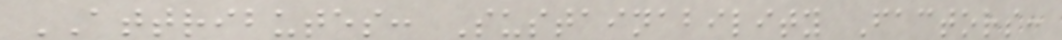ATTRIBUTES: Sustainability Factors:
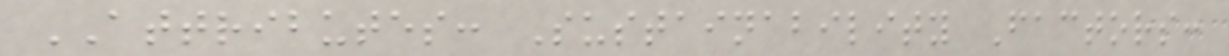ATTRIBUTES: Sustainability Factors:
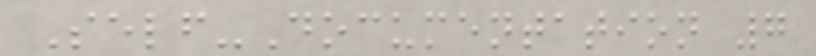Self-Documentation 7
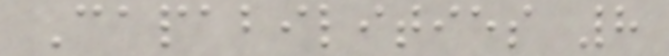Capabilities 8
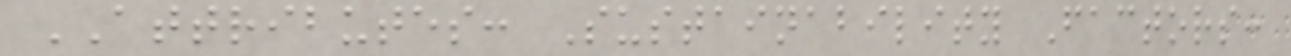ATTRIBUTES: Sustainability Factors:
